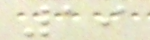19
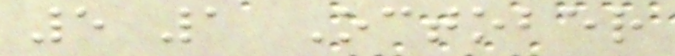5 1 October
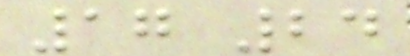17 24
